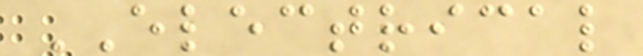ELECTRICAL
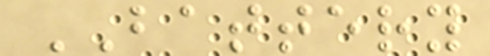BATTERY
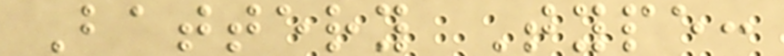Battery Type:
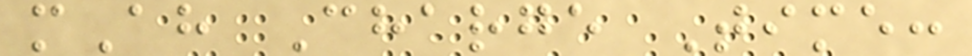mAh Charge Time:
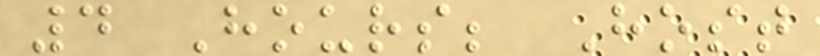4 Hours; Host
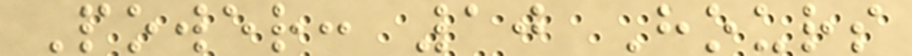Power: 10 Hours
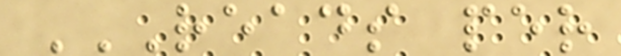READS PER
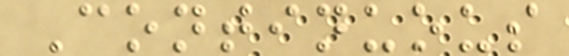Continuous
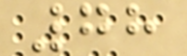78
